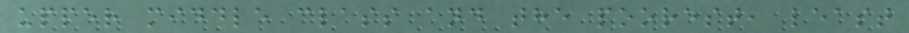upper middle class and the poorest, least
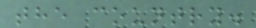the country.
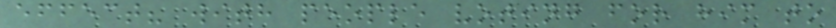effect? with people voting for him to
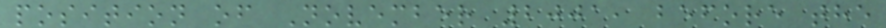position of November 2001, before the
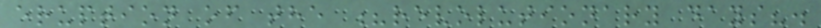eruption of the ?revolutionary days?.
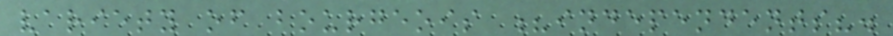variety of bourgeois ?independents?.
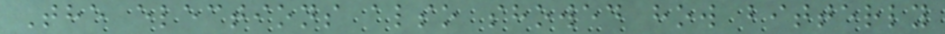The elections also showed how bitterly
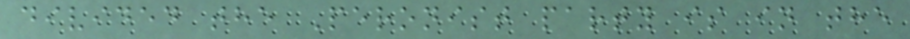divided the Peronist party is in the
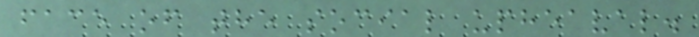face of the social upheaval.
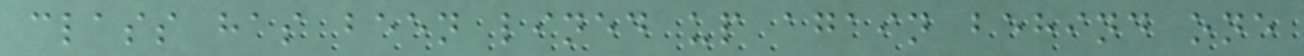class has been lined up again behind one
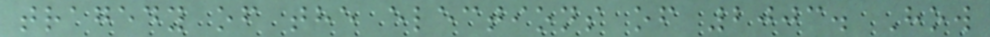tragedy of the elections of 2003. How
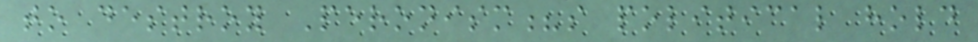to destroy Peronism?s political hold
